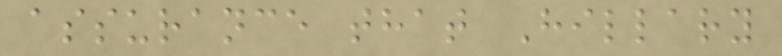assurance that Hillary
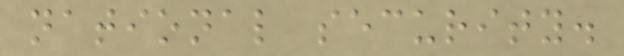national security.
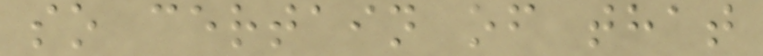so certain of that
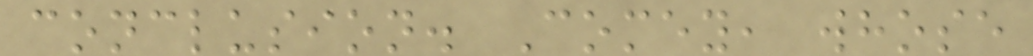conclusion. Comey, whose
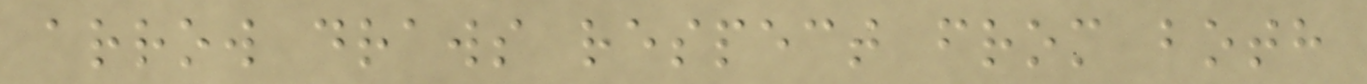arrow draws respect from both
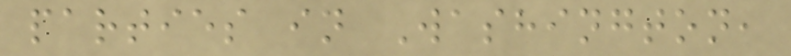parties in Washington,
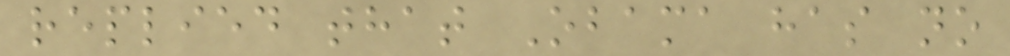replied that Obama has no
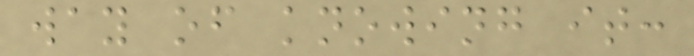way of knowing it:
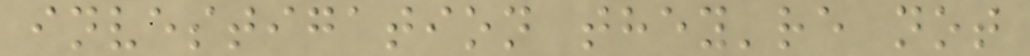investigation they're not
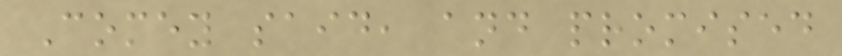Comey said, and promised
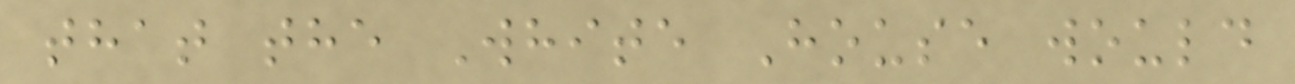that the White House would
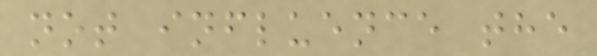not influence the
